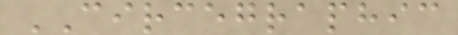CIRCEGRAPHIC
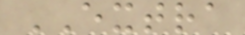EXTRA
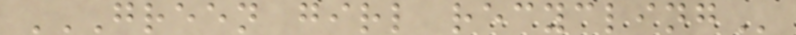GREEN GIRL RECYCLING
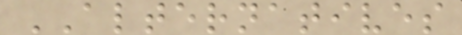ALTERNATIVES
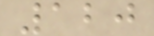120
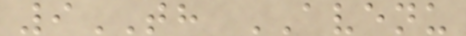9TH AVENU
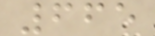665
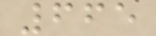665
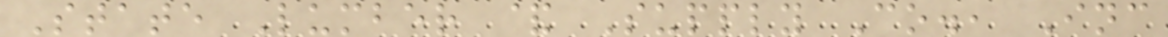State Lumber & Supply Co., Inc
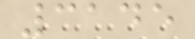3145
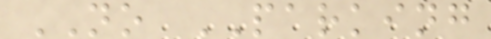NO PARKING
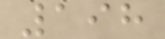198
